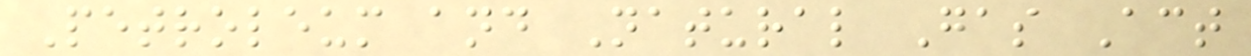Petroleum and Natural Gas Act
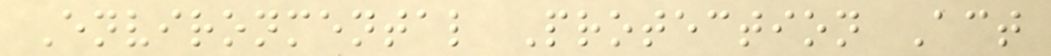Environmental Protection Act
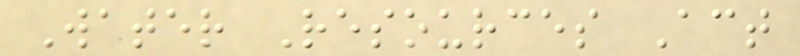Water Resources Act
